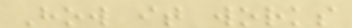How it works
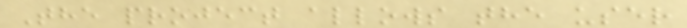The project allows the user
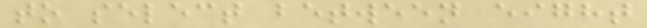to select between eight
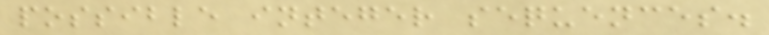possible integer sequences.
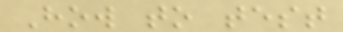How to test
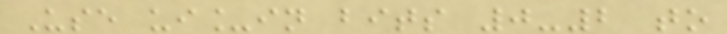Use ui_in bits 0-2 to
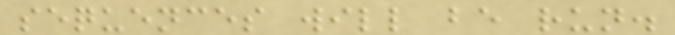sequences will be run.
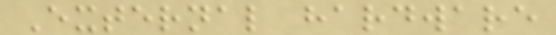External hardware
